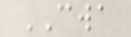CWA
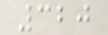320
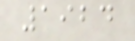1924
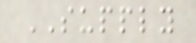SUPPLY
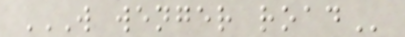W WENGER ROAD
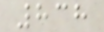838
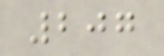207
